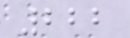222
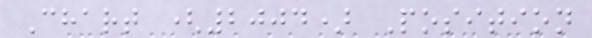Chart (2004) Position
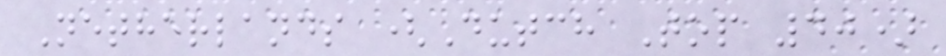Netherlands (Dutch Top 40)
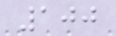100
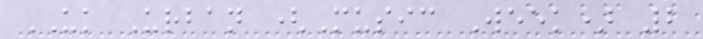UK Urban (Music Week) 2
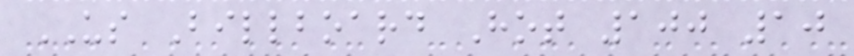US Billboard Hot 100 10
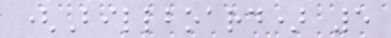(Billboard) 5
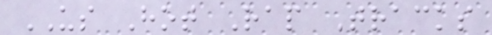US Hot Rap Tracks
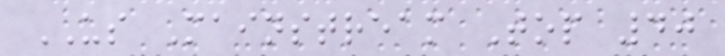US Mainstream Top 40
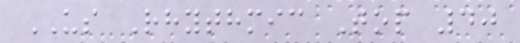US Rhythmic Top 40
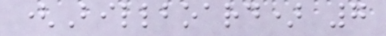(Billboard) 7
